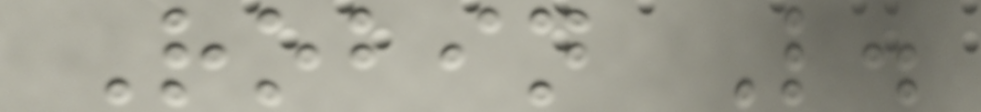Robin L.
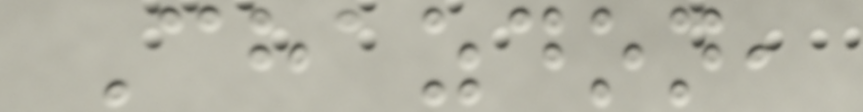Chazdon,
